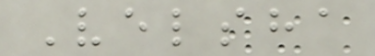Velsha
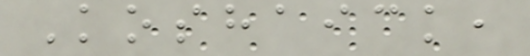Koshaick,
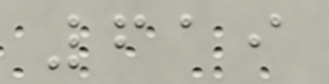619
